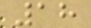18
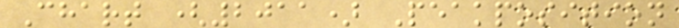Chart (2011) Peakposition
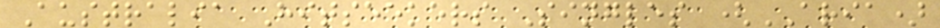Australia Hitseekers Singles (ARIA)
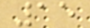15
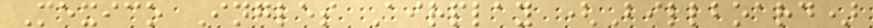Mexico Ingles Airplay (Billboard)
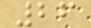26
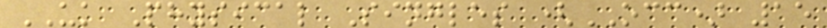UK Physical Singles (OCC) 15
